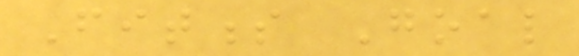Fitness Goal
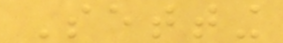Setting
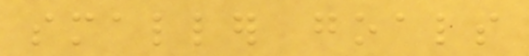smaller goals
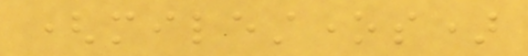(milestones)
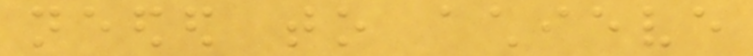needed to achieve
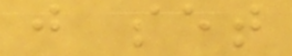just set
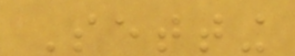Setting
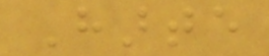Harte
